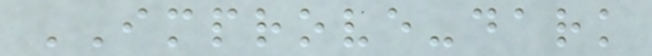IMPROVE-dark
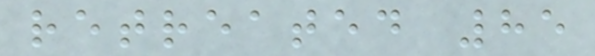retreated 85
